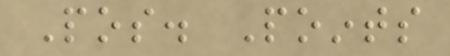Pos. Points
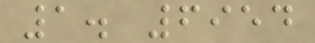1. 6954
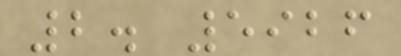2. 5926
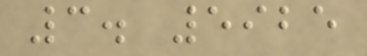3. 5925
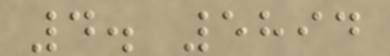4. 5894
